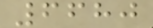6680
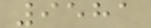9581
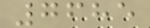7685
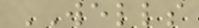WELLS
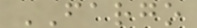FARGO
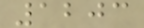1203
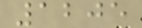1205
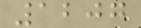1207
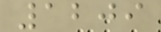1209
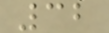32
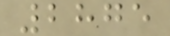2875
